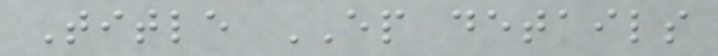Title EP details
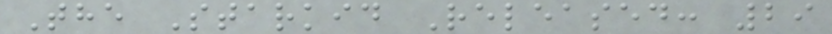The Starkid Released: 29
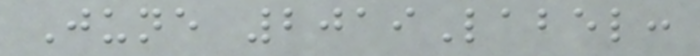June 2019Label:
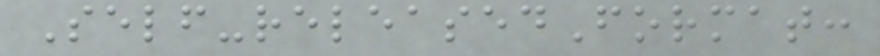Self-releasedFormat:
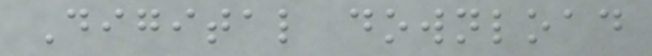Digital download
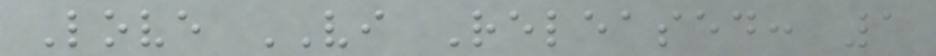Love VI Released: 1
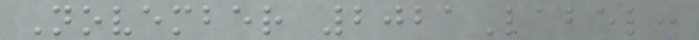November 2021Label:
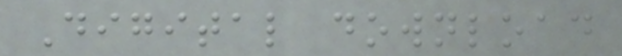Digital download
